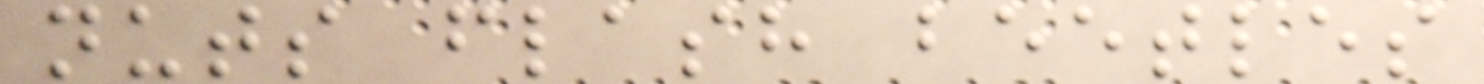nuts flash beetles
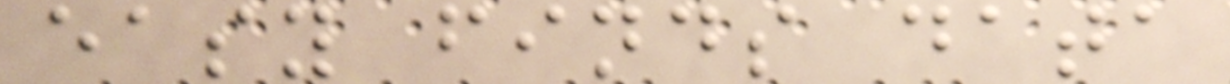easy finds data
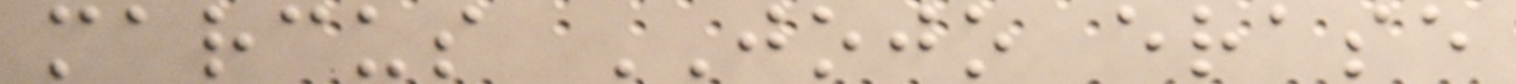marcus JOJO erase
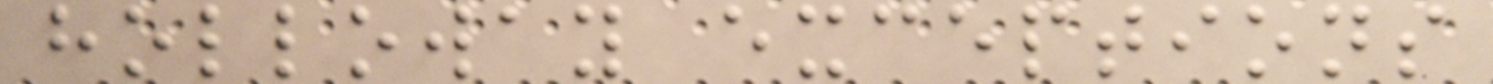holloway exceptions
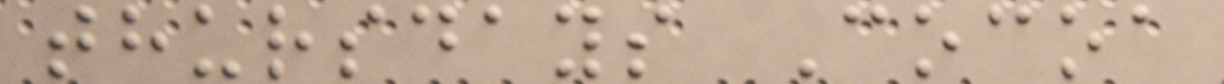thursdays Cocoa
